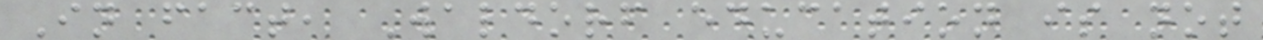In fact, Waldorf education is not
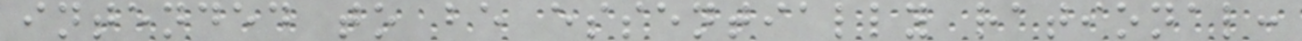intended to be essentially rational:
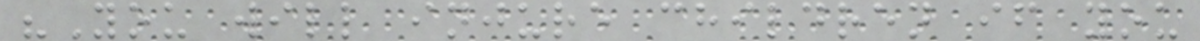"You will injure children if you
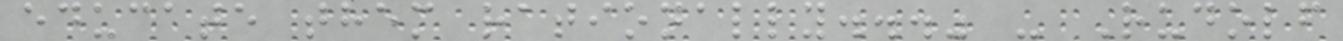educate them rationally..." - Rudolf
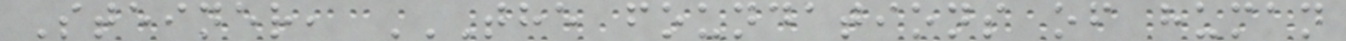Steiner, THE FOUNDATIONS OF HUMAN
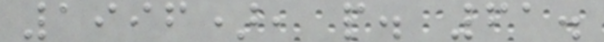1996), p. 61.
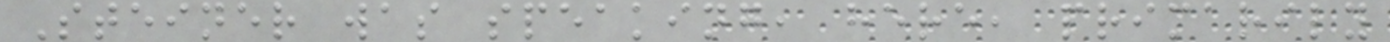Steiner was speaking, here, primarily
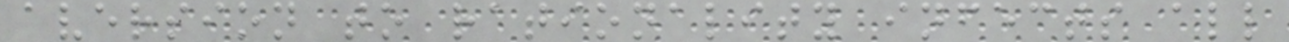aversion to rationality infects all
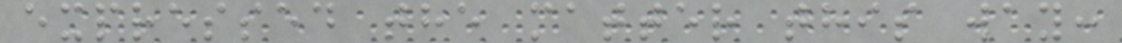expressed the matter this way:
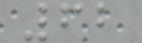62
